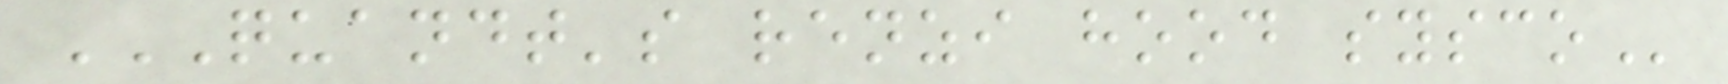QUANDT'S RENZI HOOD SYSCO
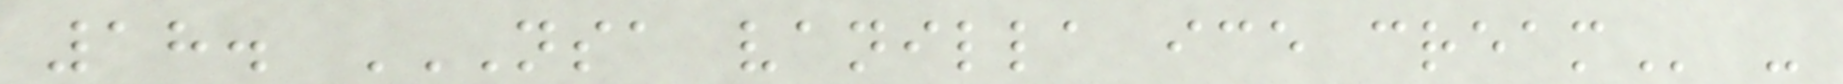18. NSA VANILLA ICE CREAM -
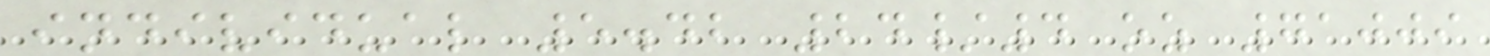individual 5.42 24/4 oz 71009
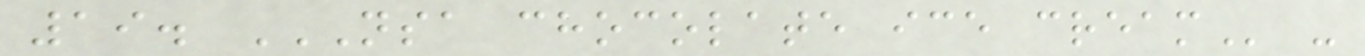19. NSA CHOCOLATE ICE CREAM -
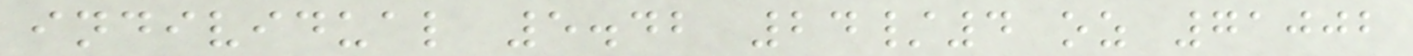individual 5.42 24/4 oz 71002
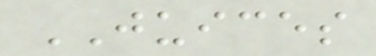JUICES
